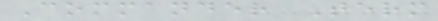Commander Term
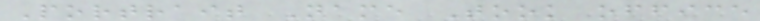Portrait Name Took office
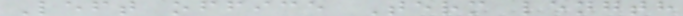Left office Term length
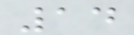14
